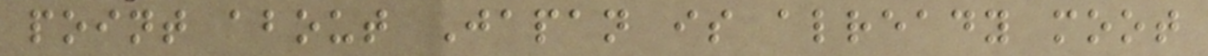point about Japan is already moot
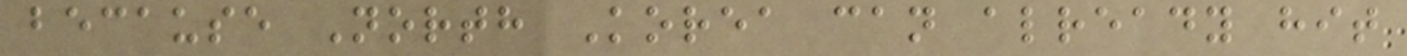because North Korea can already hit
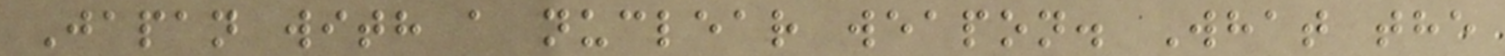Japan with a nuclear weapon. What the
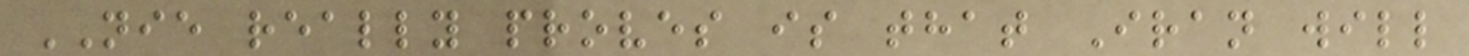NIE really proves is that Iran will
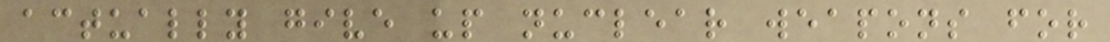actually give up nuclear weapons for
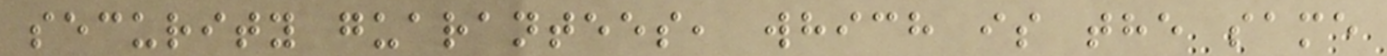security guarantees, which is the same
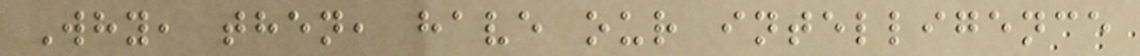Why, then, have our intelligence
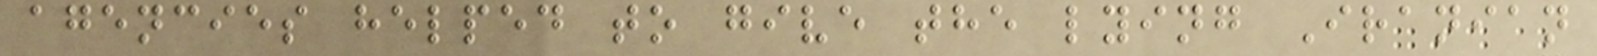agencies helped to give the lying Iranian
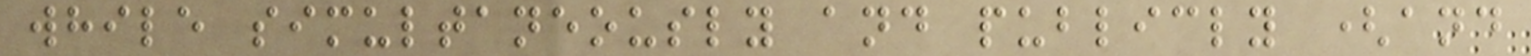while simultaneously and publicly (and
